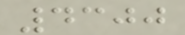4300
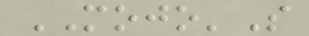MOJO'S
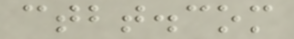ctbt.com
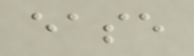ease
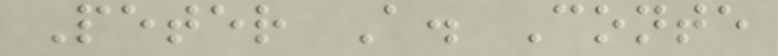Peter A. Conte
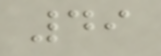49
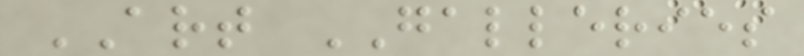ART GALLERIES
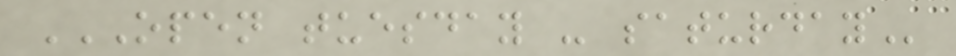OPEN TUESDAY - SATURDAY
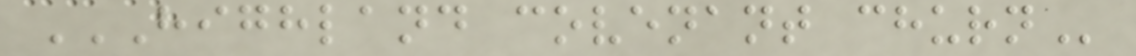HIGHLAND COVENANT CHURN
